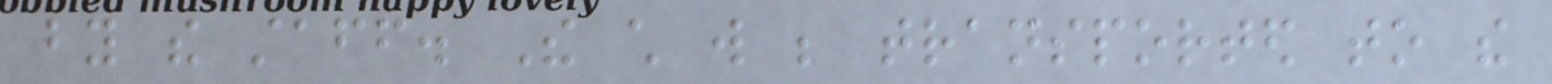by the staff. The child will be transported to the
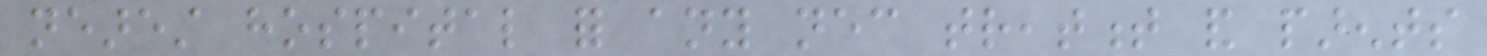nearest hospital for any necessary treatment and parents
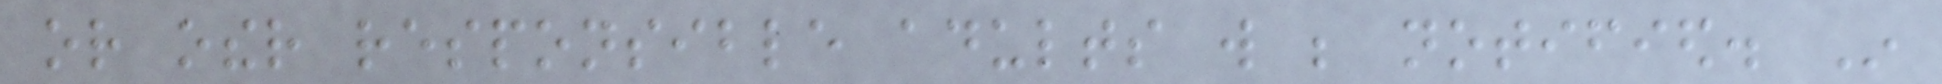or other responsible adults will be notified. In
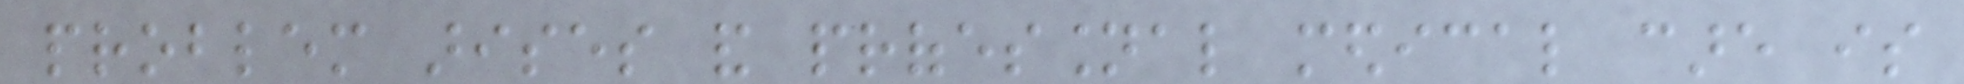problem arises and professional medical care is
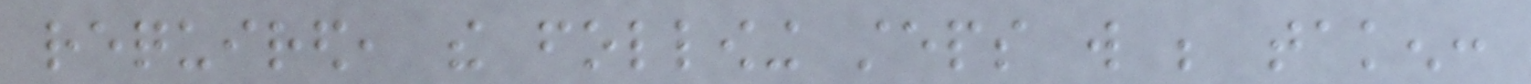required, the following steps will be taken:
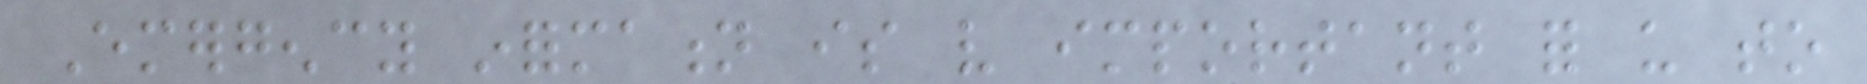Emergency information is very important for us to
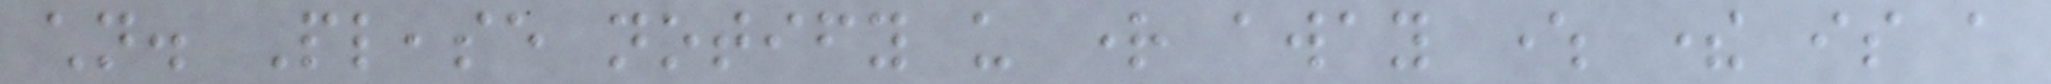children. Please notify us right away where there is a
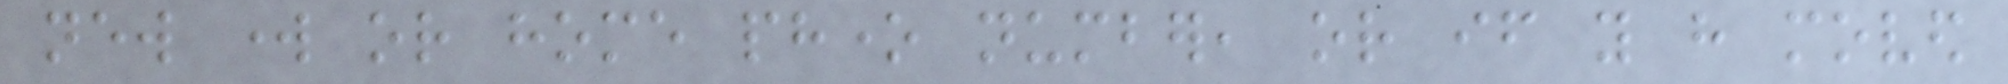new work or home phone number, or if you have moved
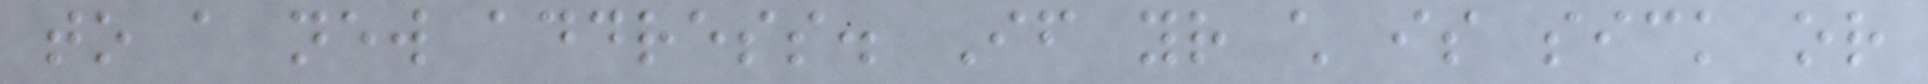to a new address. If your child is sick or
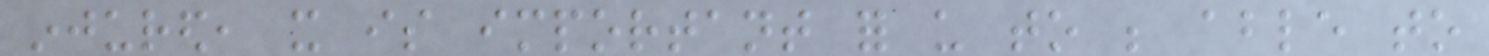injured, it is important for us to be able to
